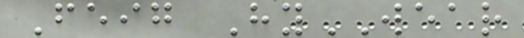Feig HyWEAR
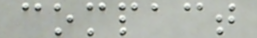compact
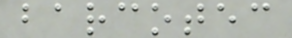barcotec
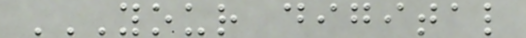YOUR DIGITAL
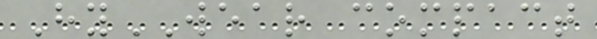HyWEAR compact
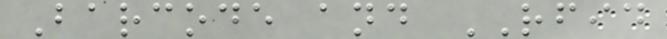Barcode and RFID
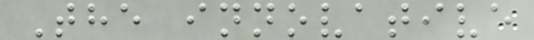The innovative
